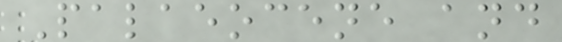Palaeocene and
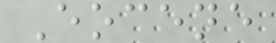Eocene
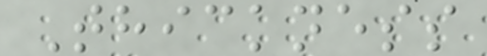Thickness
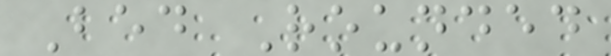Bed Rounded
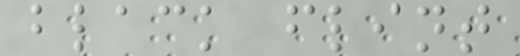black flint
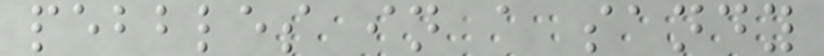pebbles in a sandy
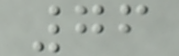76
